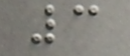3
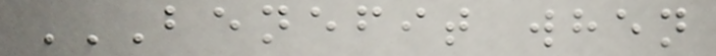BENEFIT WHEN
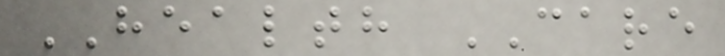HEALTH CARE
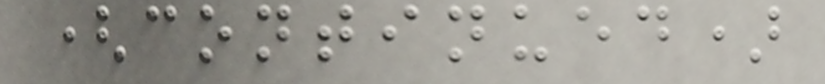(continued)
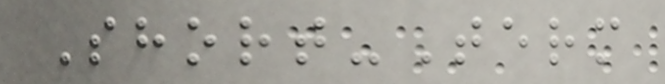Short-Term
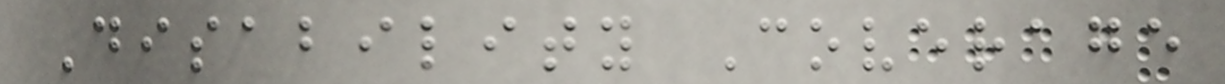Disability Coverage
